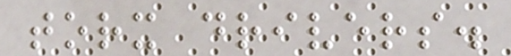torx drivers.
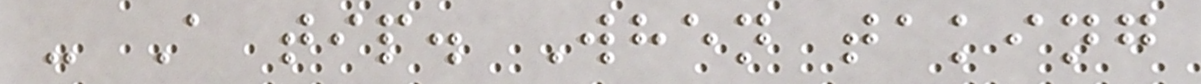- A tip. When taking
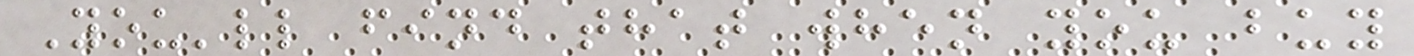You'll find that when you buy
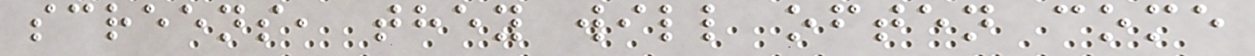screens, they will often come
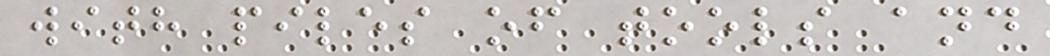with piles of tools and
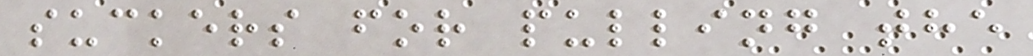suckers for pulling the
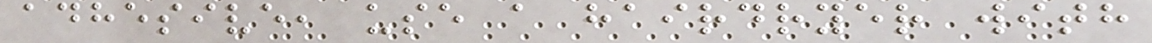adhesive, use a hairdryer with
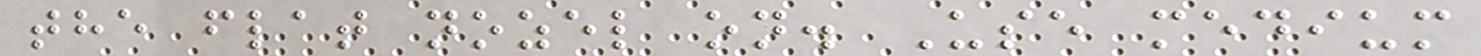the flat nozel on. Use medium
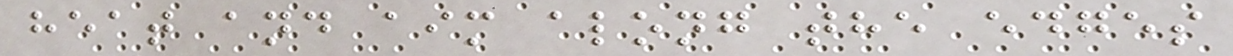heat and aim along the edges
